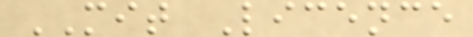MIT Licence
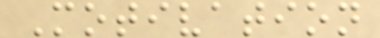Motivation
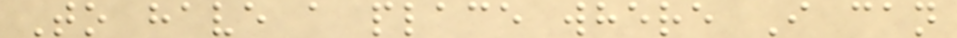To have a place where I can
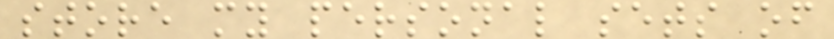store my personal sets of
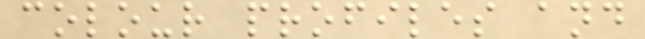colour profiles and
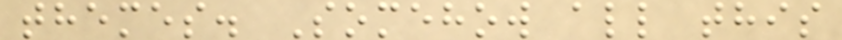themes. Somehow all this
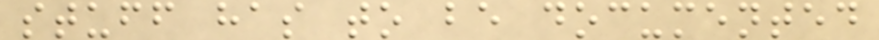stuff has to be documented
